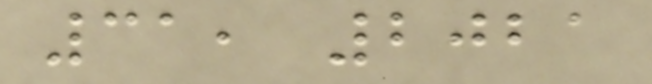31, 2021
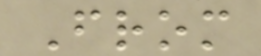From
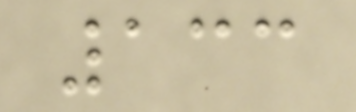133
